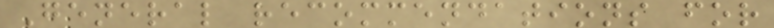General recommendations for
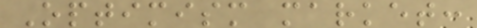Optimism market:
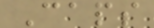Caps
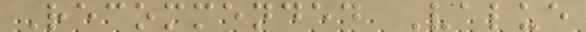Recommended Value
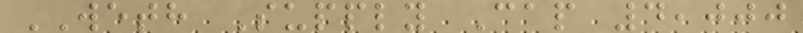WETH Supply Cap 4,000
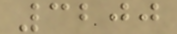3200
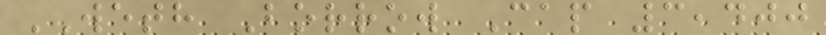WETH Borrow Cap 3,400
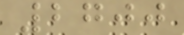2700
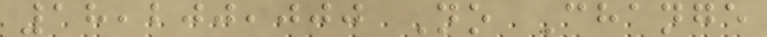18,200,000 No Change
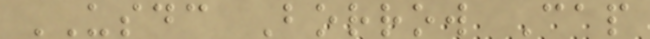USDC Borrow Cap
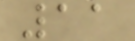11
